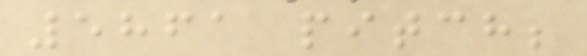5861 pitch;
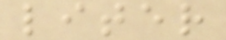liter
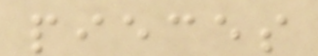pieces
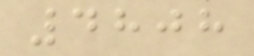4808
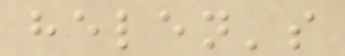helen's
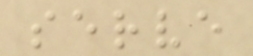serve
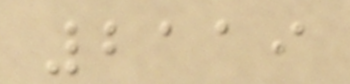2119
